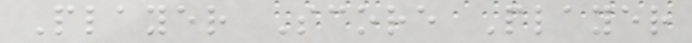Player Score Player
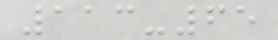113-65
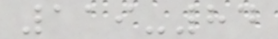119-84
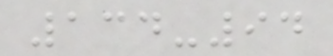134-94
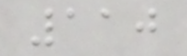110
